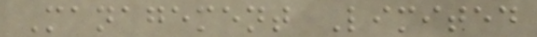Management Limited
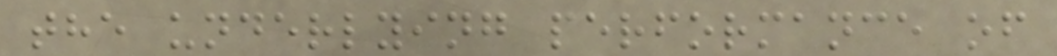the underlying performance of
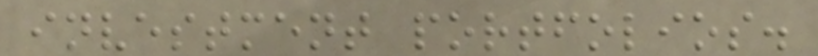investment portfolios.
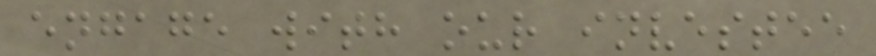engage with our investee
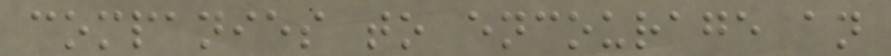companies to encourage an
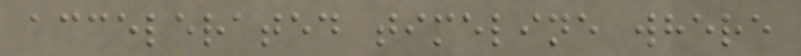accelerated timeline where
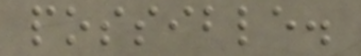possible.
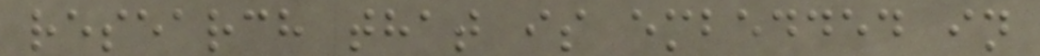research that is embedded in
